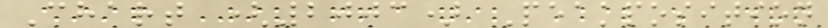Chart (2003) Peakposition
